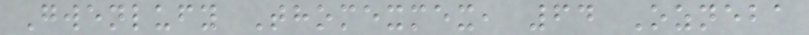Gwenlufy Thomexmex, 64 Ozneba
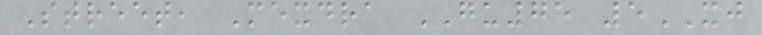Street, Mexdra GU75 5XJ
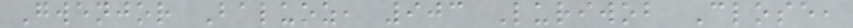Gwenjor Baluoz, 903 Luriwob Close,
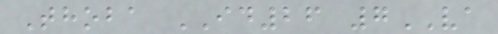Thoba ID26 7VA
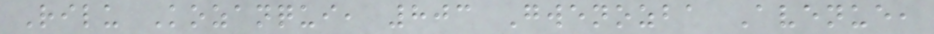Rilu Kozanqui, 803 Gwenozba Avenue,
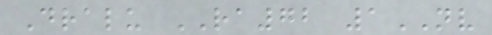Dralu RA72 1NV
